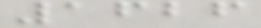1626
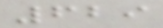629
